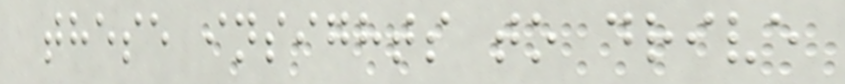these insights to drive
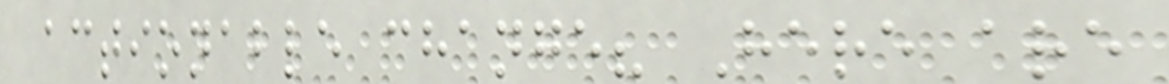actionable change? Here are
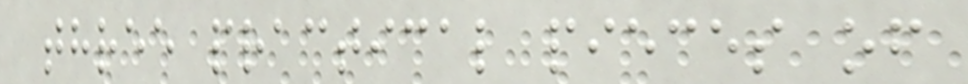three practical pieces of
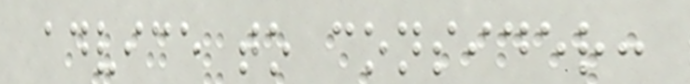advice to consider:
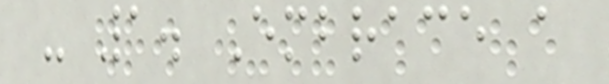- 1. Embrace a
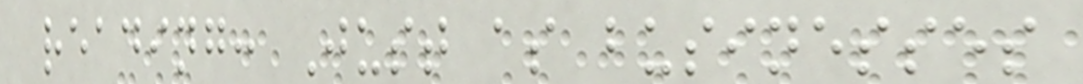reading: Just as businesses
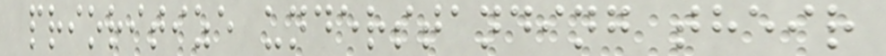prioritize understanding their
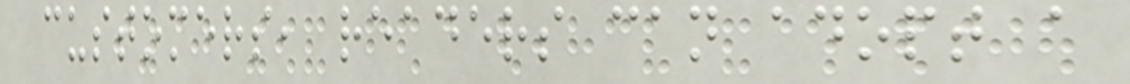customers, readers can adopt a
